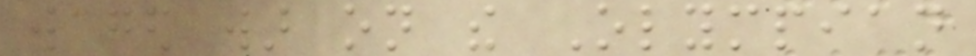waged war on the Olympian
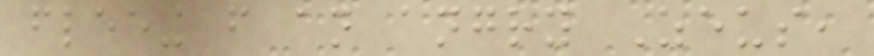fleeing from an angry Zeus,
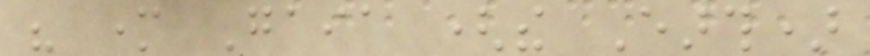his mother Gaia (the Earth)
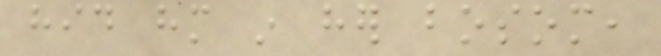hid him in her bosom,
